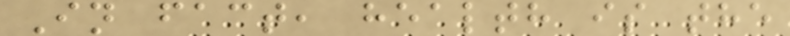In fact, health is the
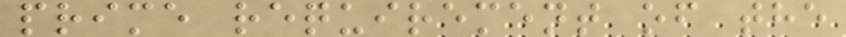prime requirement of the
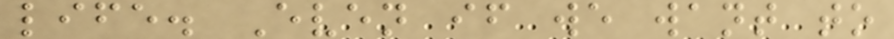life. Even if we want to
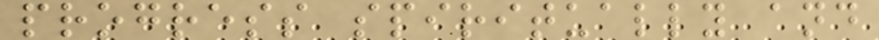progress spiritually and
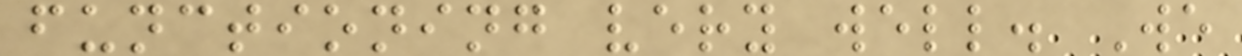functioning very well. We
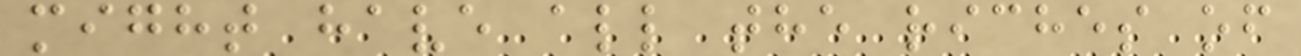might have all the riches of
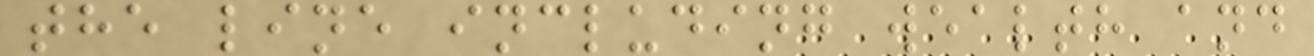the line including wealth and
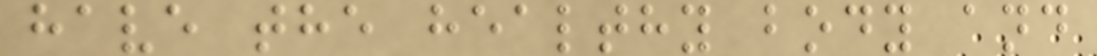have the healthy body and
